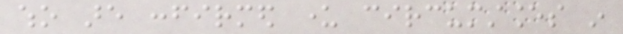who are confirmed under circumstances in
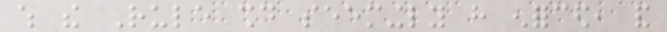which the Rule should seemingly have enforced, and
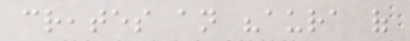creates an "aura of
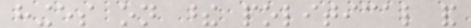hinges on these political and
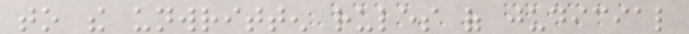to the unwritten rules of judicial
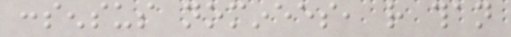consensus nominees, rather than
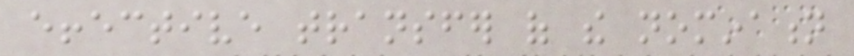effective transfer of the nomination
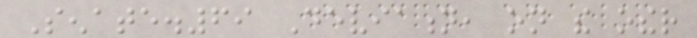Senate.69 Deviation, on the other
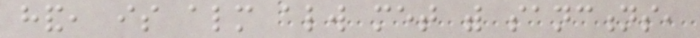hand, is almost always met with sanctions,
